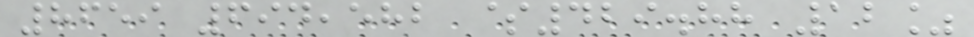8659 694,582 $429.88 12%
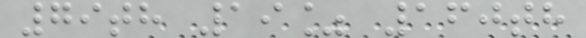79th 19% 160th
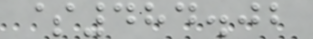$484.02
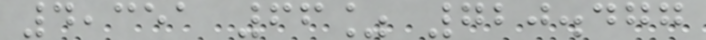4,351 66% 720.477
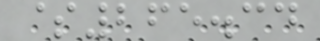$265.34
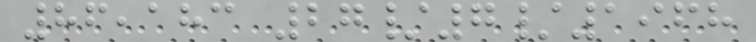86,183 27/7/1968
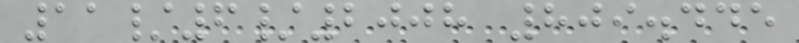11/6/2008 809.445
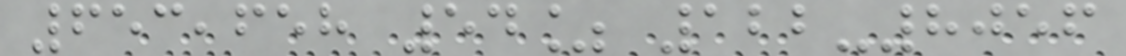653,658 54% 122-8056
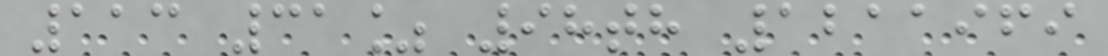113 31% 98th 1211969
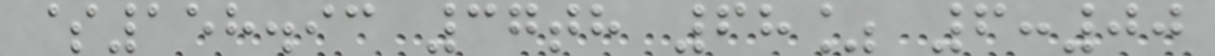$158.93 37th 68% 6:00
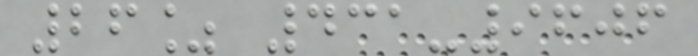26% 431-9606
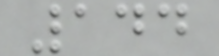144
